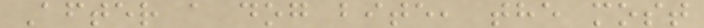After a dog bite, the most
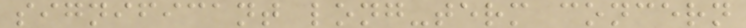significant long-term concern
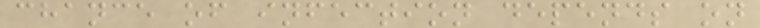chance of infection depends on
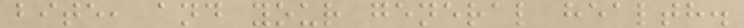bite, and your general health.
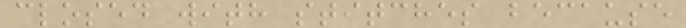closed with stitches because
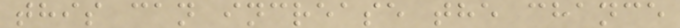this can increase the chance
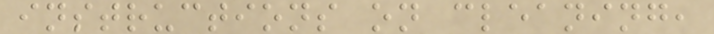instructions on cleaning,
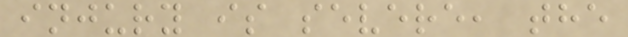injury is severe, the
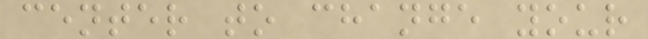center to change your
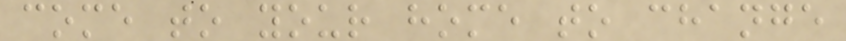come to your home to change
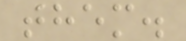them.
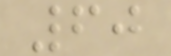60
